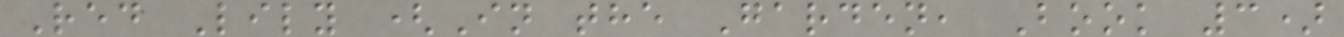Red Lily (In the Garden, Book 3)
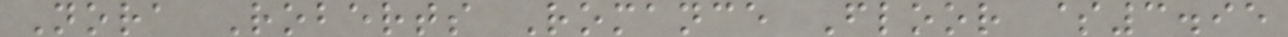Nora Roberts Romance Floor $3.95
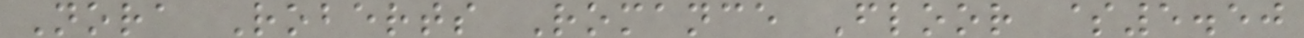Nora Roberts Romance Floor $5.50
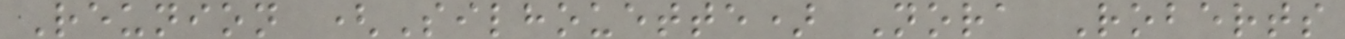Reunion (Silhouette) Nora Roberts
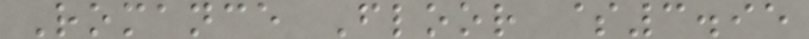Romance Floor $3.95
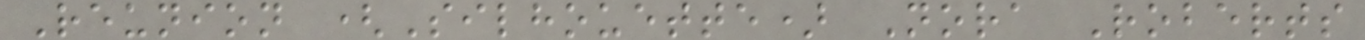Reunion (Silhouette) Nora Roberts
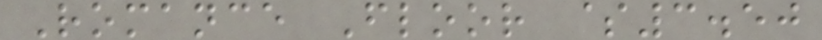Romance Floor $3.50
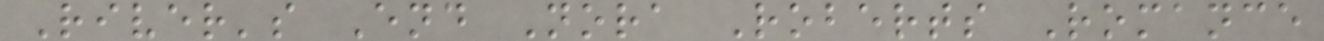River's End Nora Roberts Romance
